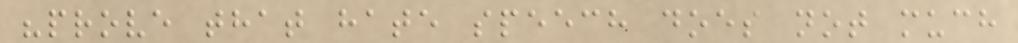"prove that hate speech does not much
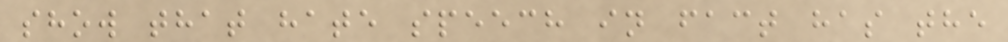show that hate speech in fact has the
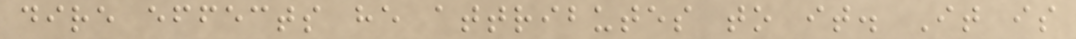dire effects he attributes to it. It is
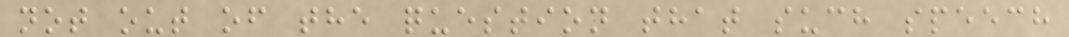not out of the question that such speech
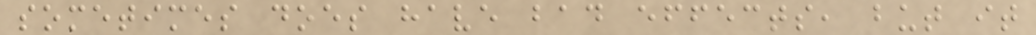sometimes does have bad effects, but it
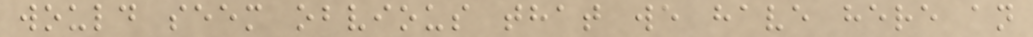would seem obvious that we have here an
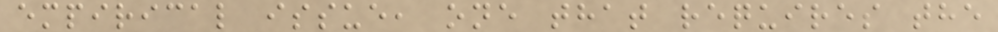empirical issue, one that requires the
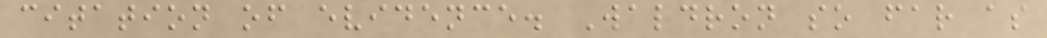citation of evidence. Waldron so far as
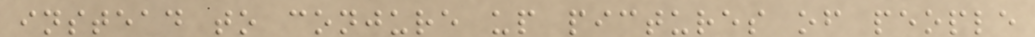instead to conjure up pictures of people
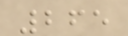265
